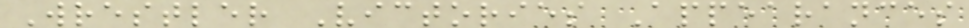Wrestler Victories Appearances
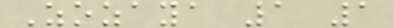Zozaya 1 1
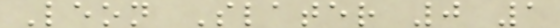Leon Slater 0 1
